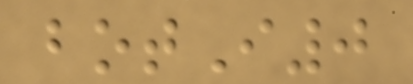botI0
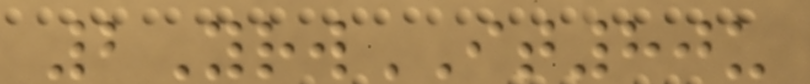2YrwIT80u
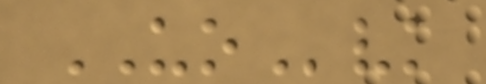UOvk
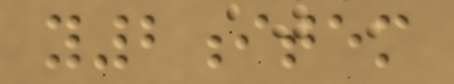y2item
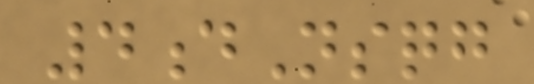4dNsqg
